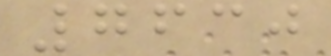7630
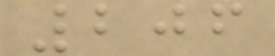206
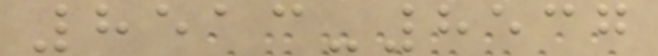8513-8537
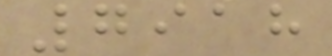7918
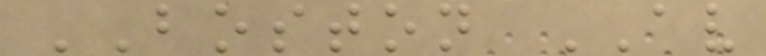BOSTON AV
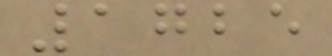1725
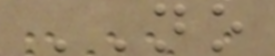NO
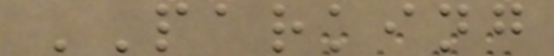PARKING
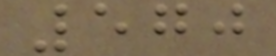570
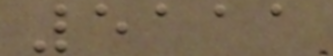5111
